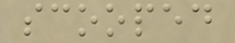scooped
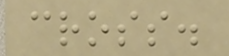cross.
